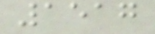1517
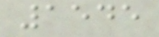1545
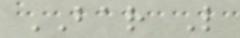BAR L
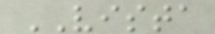VISTA
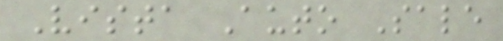Vista Auto Sale
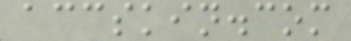accskin.com
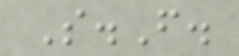S.F.
